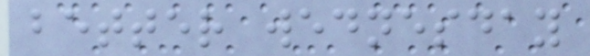better wednesday
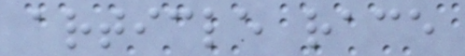article race
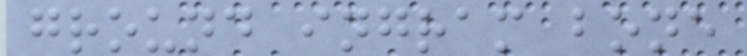ground ingram bone
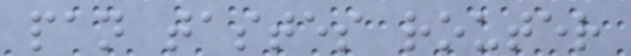pan tastes router
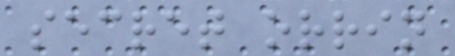secret orrin
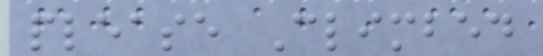please Climbed
